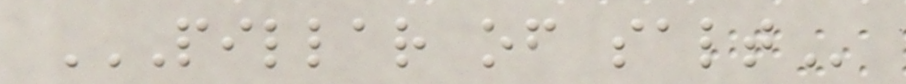PILLAR OF SALT
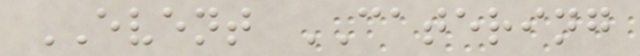EVENT CATERING
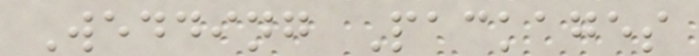Wedding Packages
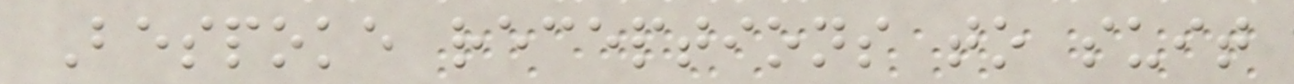Bespoke receptions to suit
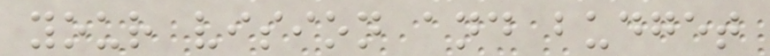your vision and budget
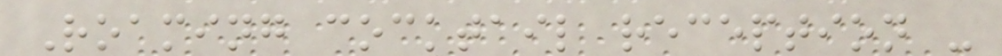Roaming cocktail reception -
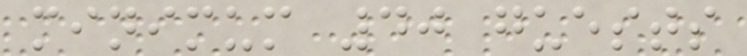minimum 40 guests
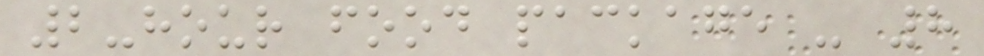2-hour food package - 8
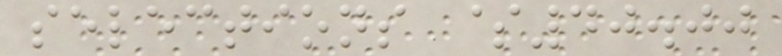selections $40.00
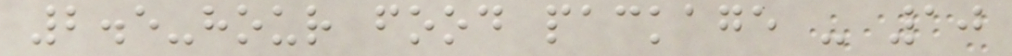2.5-hour food package - 10
